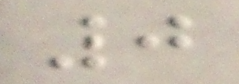0
